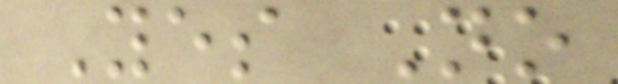Yes No
